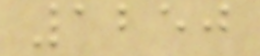1250
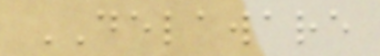DELAWARE
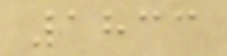1833
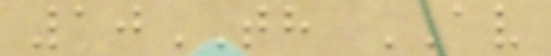10TH AV
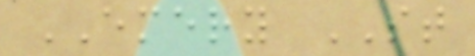EMERY ST
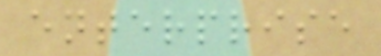enterprise
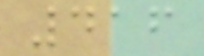416
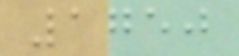1750
